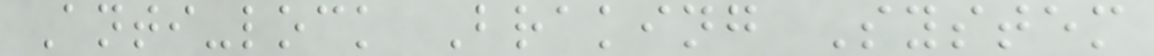Anti-lock Braking System
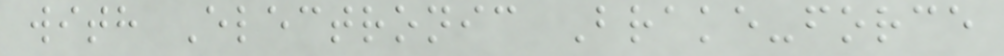with Electronic Brake-force
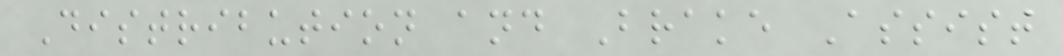Distribution and Brake Assist
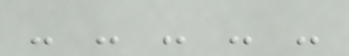- - - - -
